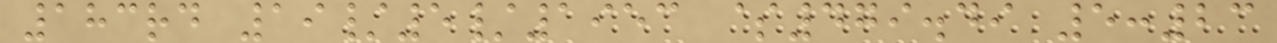183rd 19/5/1953 $479.49 5:23
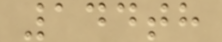144th
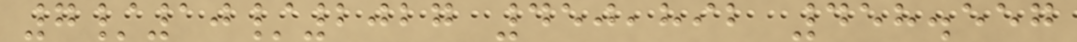7/10/2027 450,892 458.557
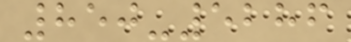850-5286
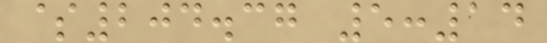$204.37 5:14
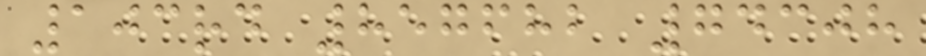103rd 857682 74308
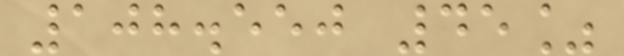108.550 45%
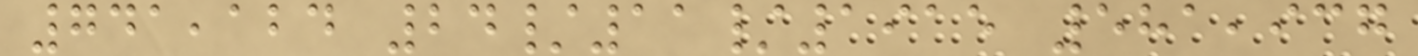741,124 24/11/1915 581,937
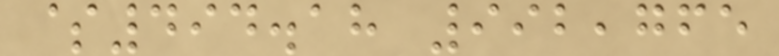$494.18 992,765
